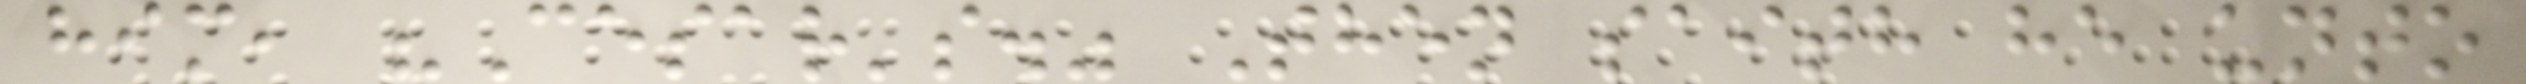him, "Cesar's." Then saith he unto
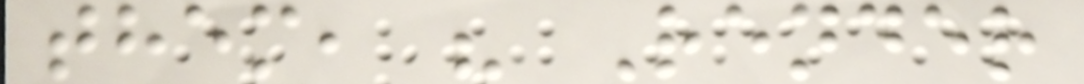them, " Render
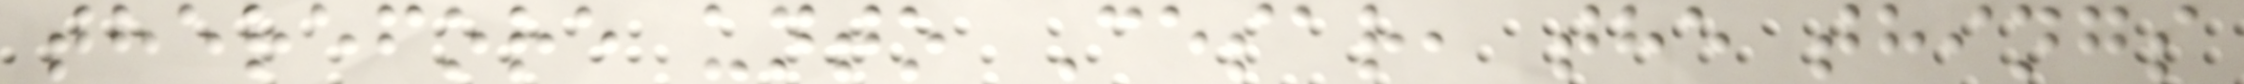therefore unto Cesar, the things
